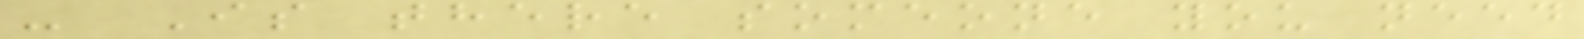- Is there someone you need
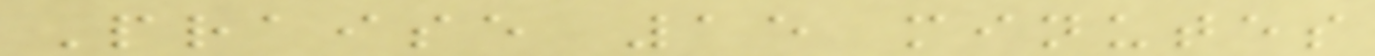Praise 15 minutes
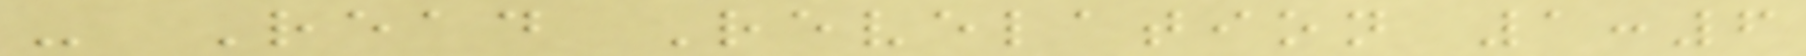- Read Revelation 1:6
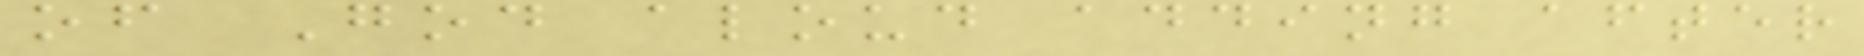of God aloud adding after
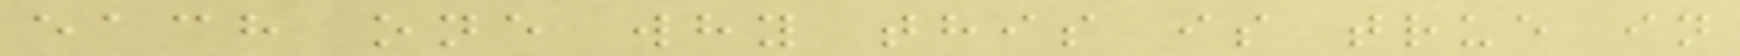each one why this is true in
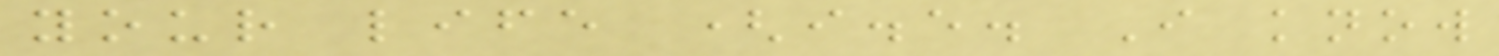your life (i.e. I know
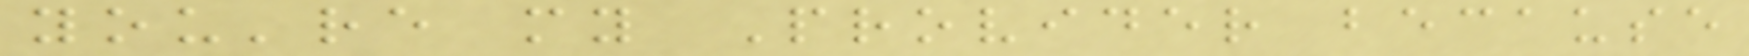you're my Provider because
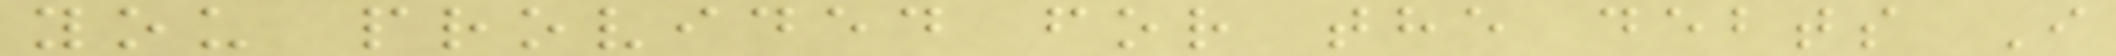you provided for the debts I
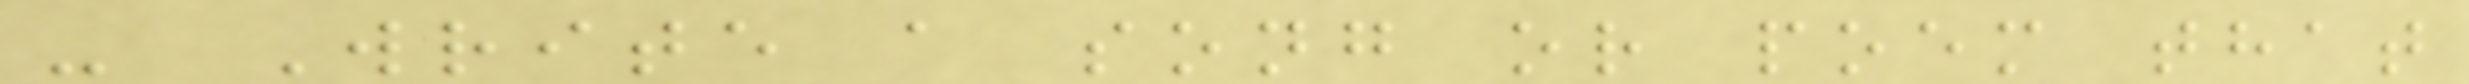- Write a song or poem that
